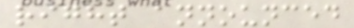right announced
